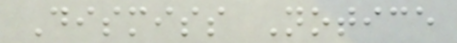Dismiss Notice
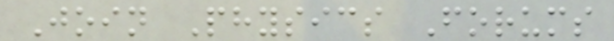Join Physics Forums
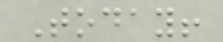Today!
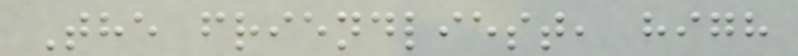The friendliest, high
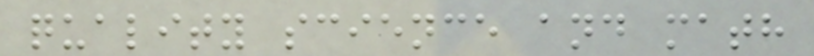quality science and math
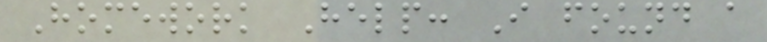Homework Help: I found a
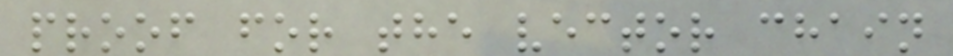proof for the vector chain
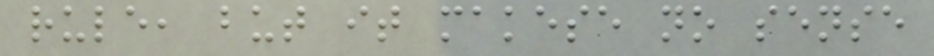rule, but it makese no sense
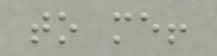to me!
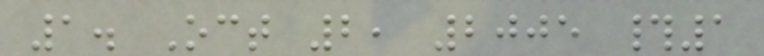1. Oct 2, 2005 #1
